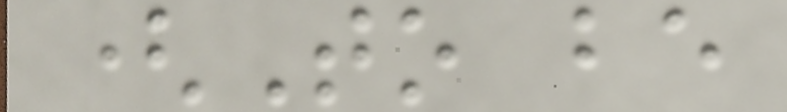(To be
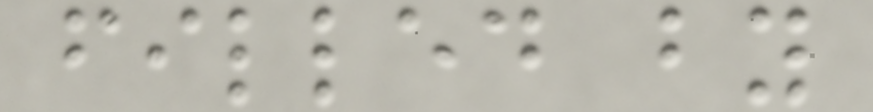filled by
